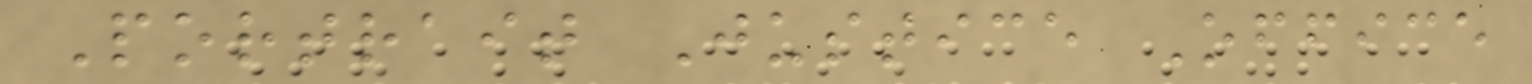Portrait Justice Office
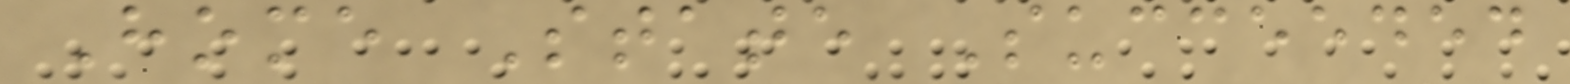Home State Succeeded
